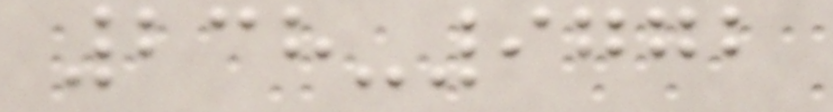238-9772
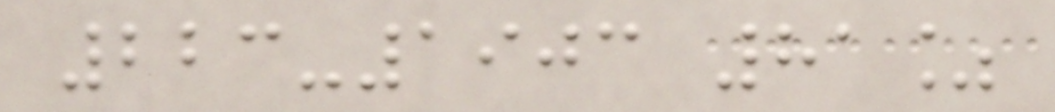223-1903 81%
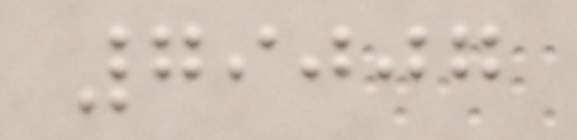79007
